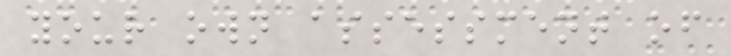your own assessment of
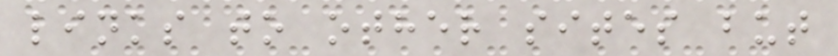links to other sites but
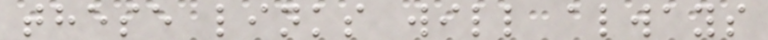these links will always
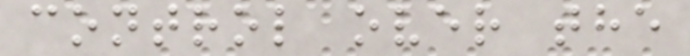control over the
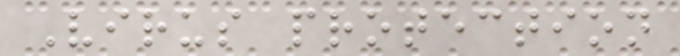Virus protection
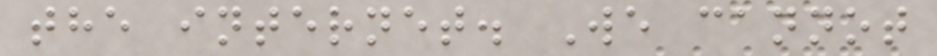the internet. We cannot
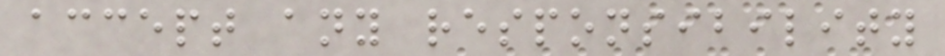accept any responsibility
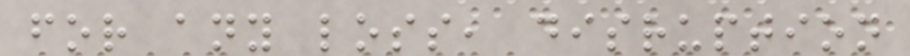for any loss, disruption
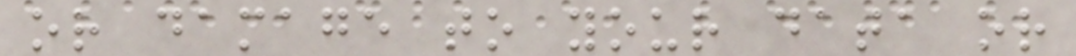or damage to your data or
